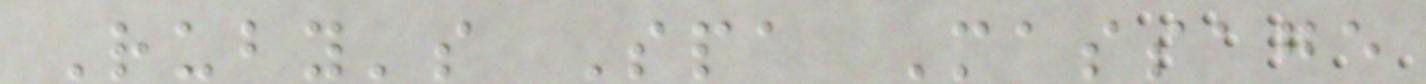Ruby's Spa Massage
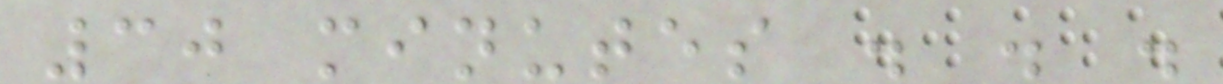30 minutes . . .
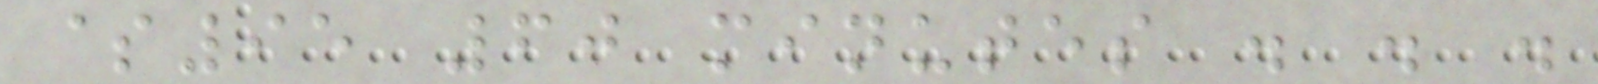$95 60 minutes . . .
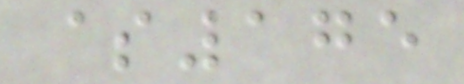$175
